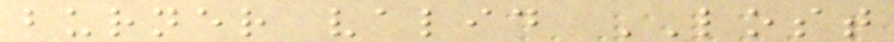burner valid LOST
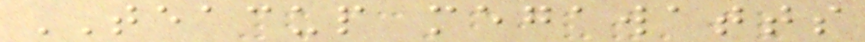TEACUP megawatts
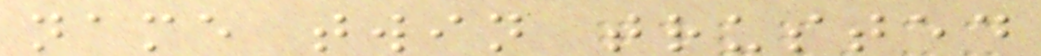name twin trusted
